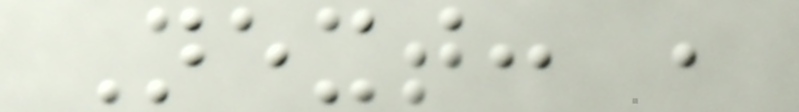Next: ,
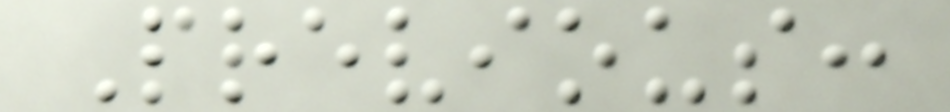Previous:
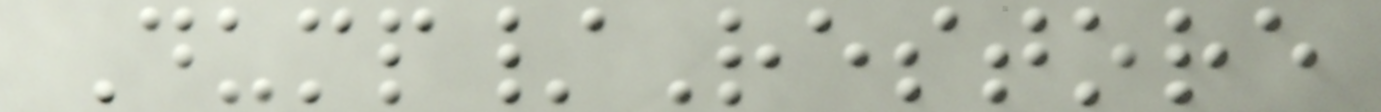Dump/Restore
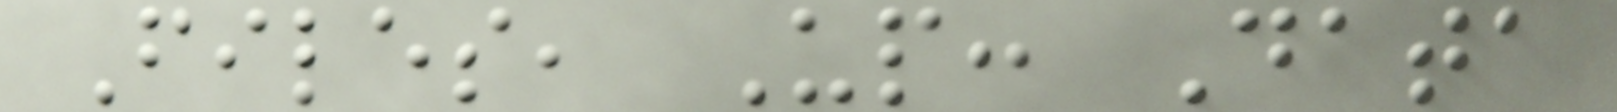Files, Up: Data
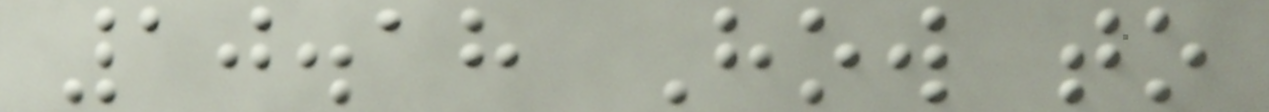10.18 How to
